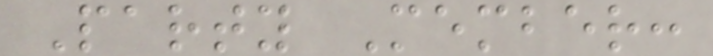Party Member:
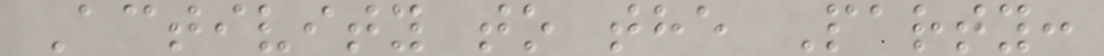Activity to the Party:
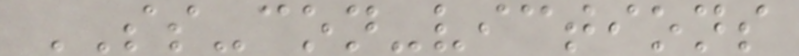SS-con-victions
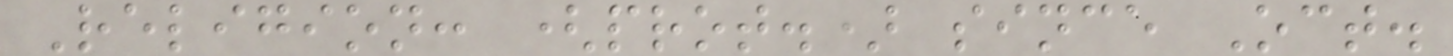Religion: (prot.) since Oct.
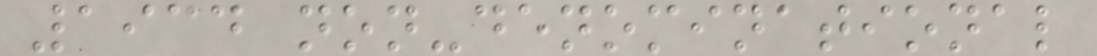1934 non-denominational
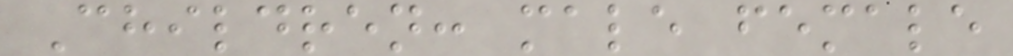Children: male female
